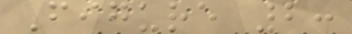Figure 2:
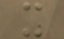x
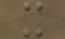x
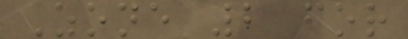Zone 2 for
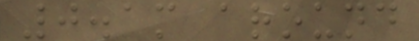0.1m around
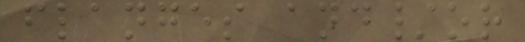flanges and/or
